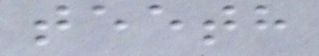teeth
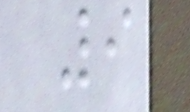9
